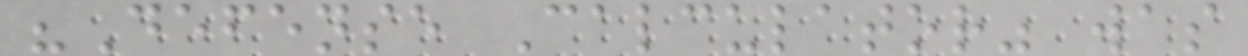"Defense Calculator" was
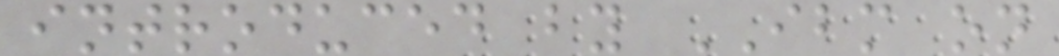introduced by IBM on
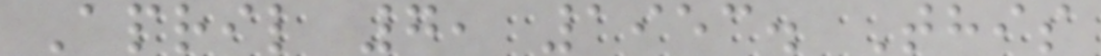April 7, 1953. This
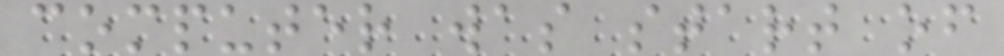computer was start of
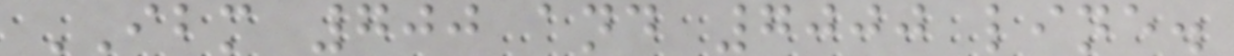IBM 700 and 7000 line.
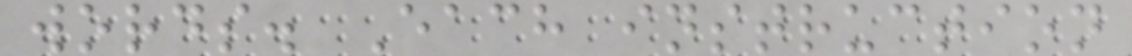words. Each instruction
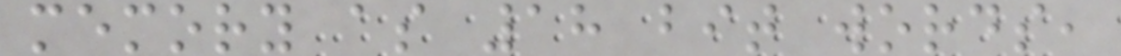memory as 18 bit words,
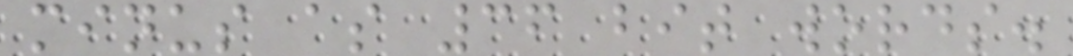minus as 36 bit words.
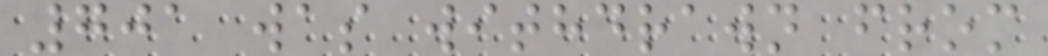701 was withdrawn from
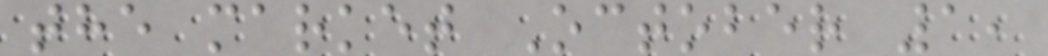the market October 1,
